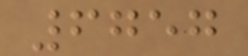6757
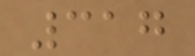317
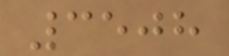3508
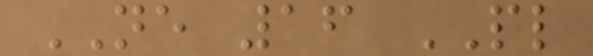NE 16 PL
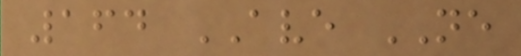164 AVE NE
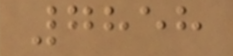7858
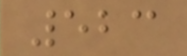523
